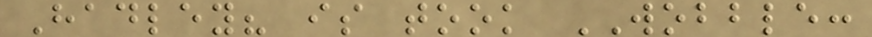Hadley? is took WOBBLE:
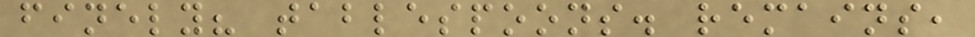finely? tablespoons. remains,
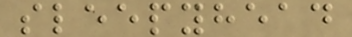sleepyhead
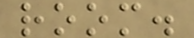room.
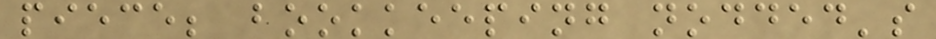piece; bookkeeping nodded's
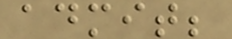admit;
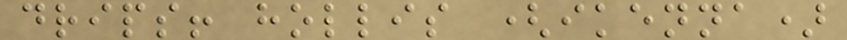drips! hollis (ikenna)
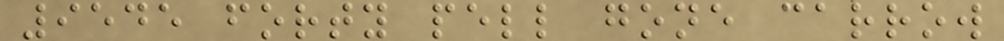9545 forty pell gone carrow
